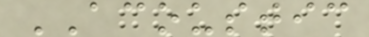ACOUSTIC
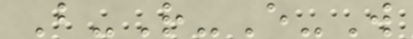B-R-E-W
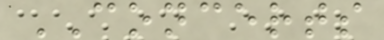CONCERTS
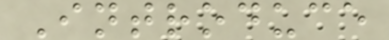Introduce
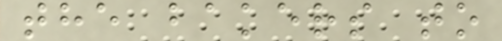the bakers to
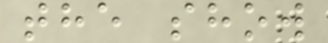the show
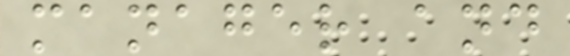manager and
